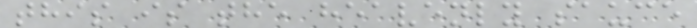this is the heavenly sauce
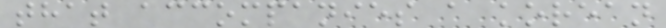that accompanies a korean
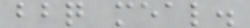bbq meal.
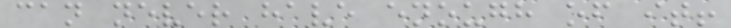can never have enough of it!
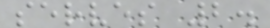serves 2.
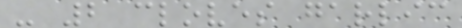- 2 cloves garlic
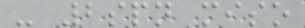- 2spn miso
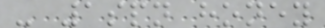- 1spn honey
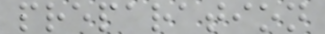preparation
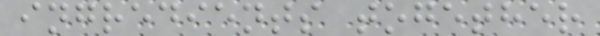ingredients together
